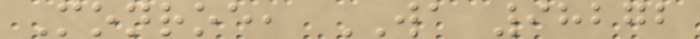Monroe, WA 98272
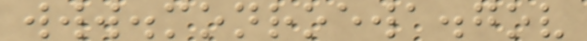www.monroewa.gov
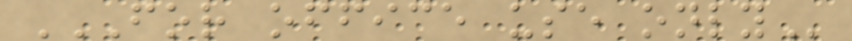FOR OFFICE USE ONLY
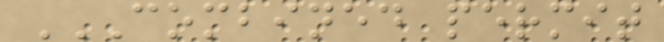COMBINED PERMIT
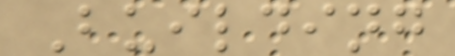Building
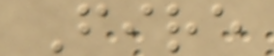Fire
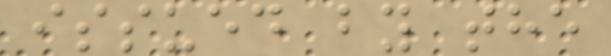issued by the
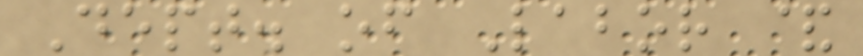Dept. of Labor &
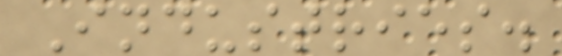Industries.
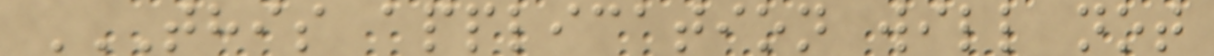THIS APPLICATION WILL NOT
